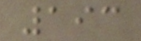193
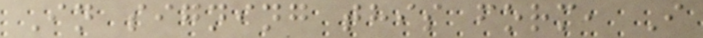In signing this form, I
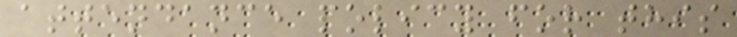attendance policy for this
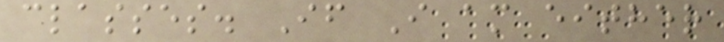classes. If I am either
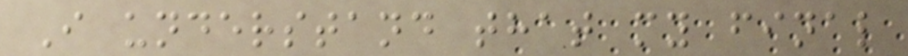I understand that my final
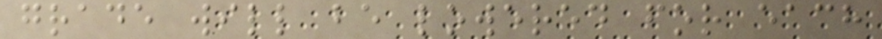grade will be lowered for each
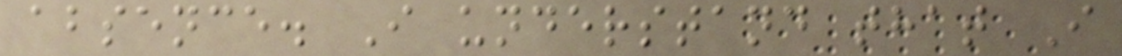absence. I understand that I
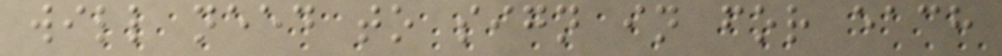will need to sign in for each
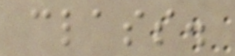class.
